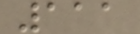111
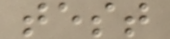test
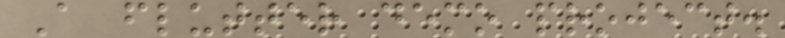A flutter demo project.
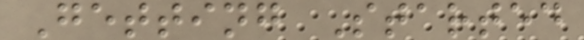Getting Started
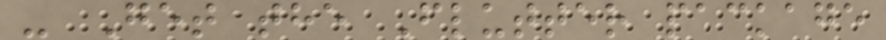- Get the Flutter package
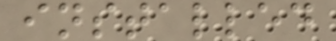installed
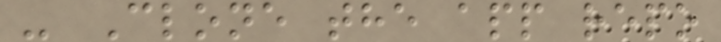- Clone the app repo
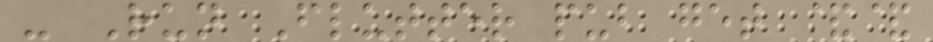- Run Flutter pub get &&
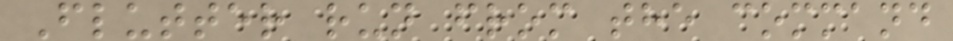Flutter run from the command
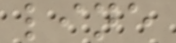line
